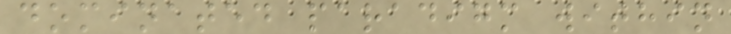dominated paradigm within
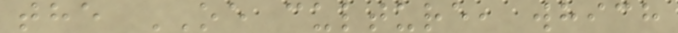the OE culture, which
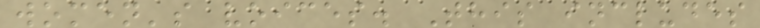women's voices. This includes
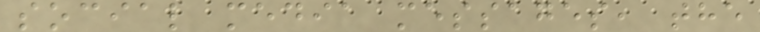social media messages, the
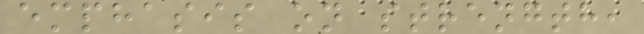emphasis on strength,
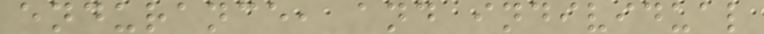endurance, and individual
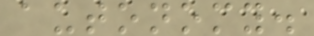autonomy.
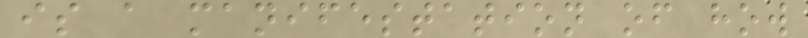is a manifestation of how
